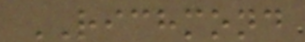RICHMOND
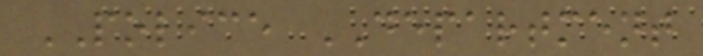POLICE DEPARTMENT
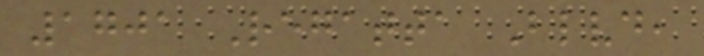1701 Regatta Blvd,
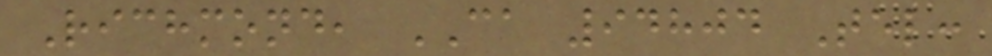Richmond, CA 94804 Tel:
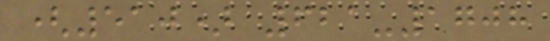(510) 621-1708
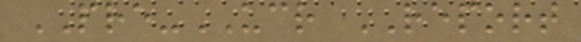PRE-UCR REPORT
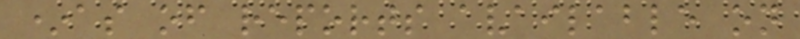*as of reports available on
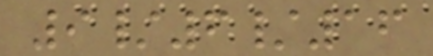9/6/16
